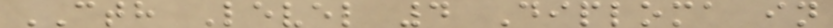CTH Level 4 Diploma in
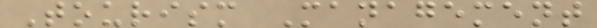Tourism Management
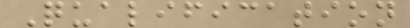Qualification
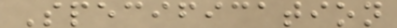Specification
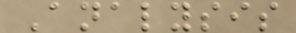Analysis
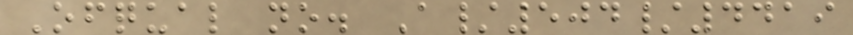Ofqual no. A/504/4419
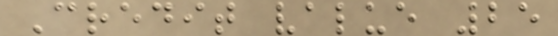Credit value 25
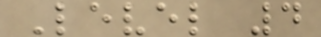Level 4
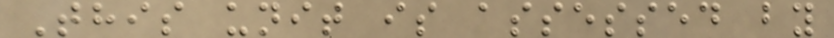This unit is assessed by
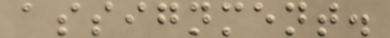assignment.
